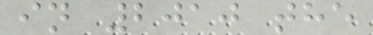in 2010 the
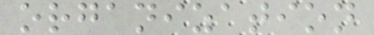organization
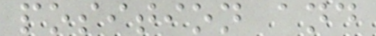position and
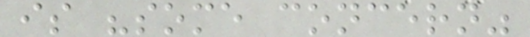is "some concern"
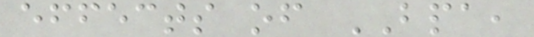effects of BPA,
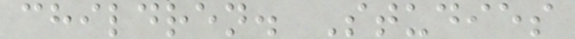children. Studies
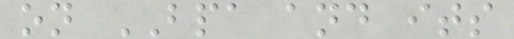on BPA and its
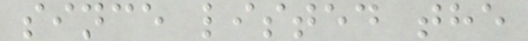since listed the
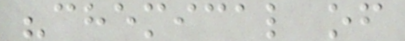"chemical of
